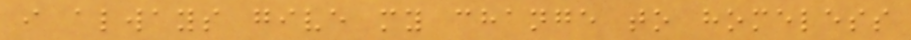i always give my change to homeless
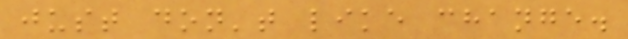just don't like change.
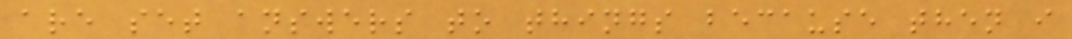are set answers to things because then i
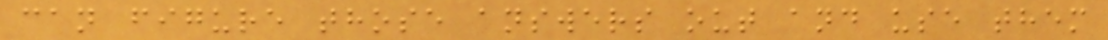can figure those answers out and use them
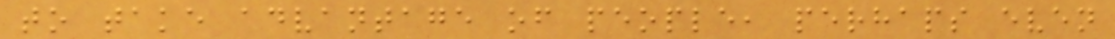to take advantage of people, perhaps even
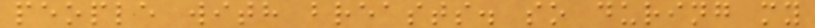people with breasts. so during my
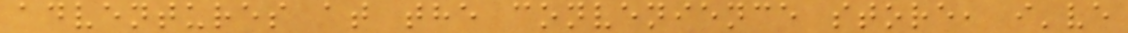adventures at the convenience store, i've
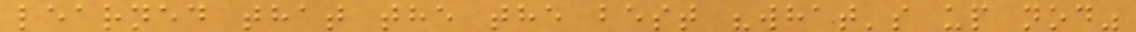learned that the the best "what's up nod"
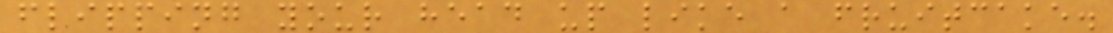flipping your head up like a fruitcake.
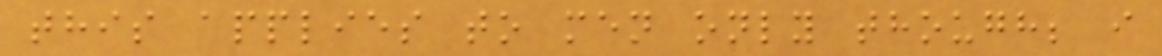this applies to men only though; i
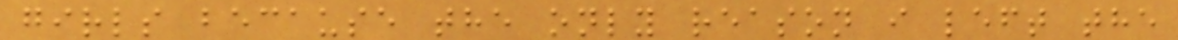girls because the only reason i left the
